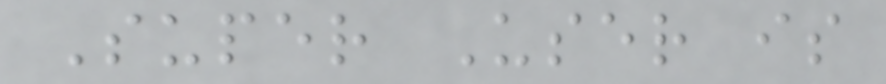Super User is
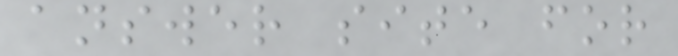answer site for
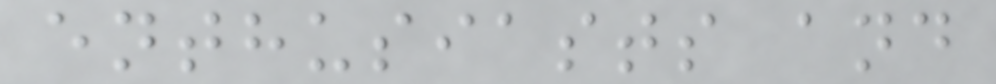enthusiasts and
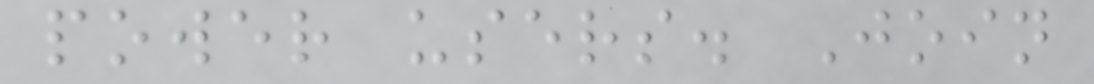power users. Join
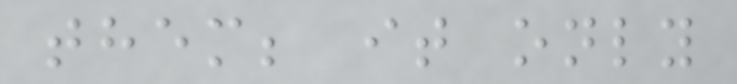them; it only
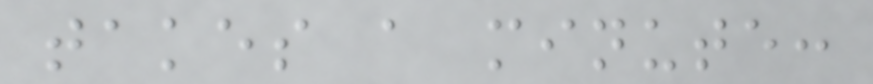takes a minute:
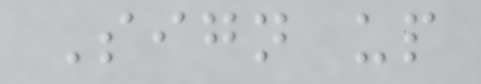Sign up
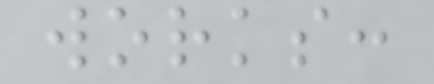works:
